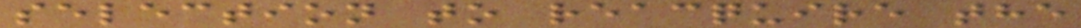selection to reacquire the
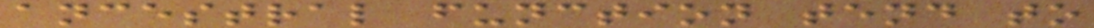ancestral function tend to
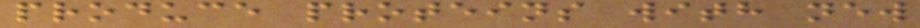produce proteins with new
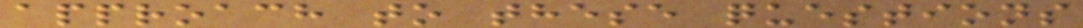approach to these questions
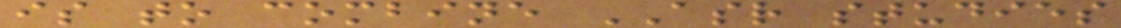is to combine ASR studies
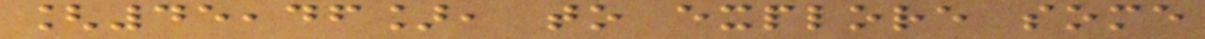[45,46], to explore some
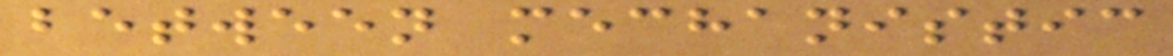between mechanistic
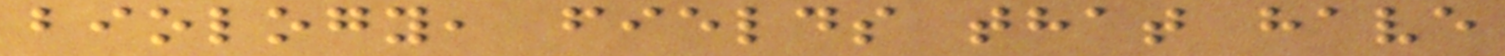biology, fields that have
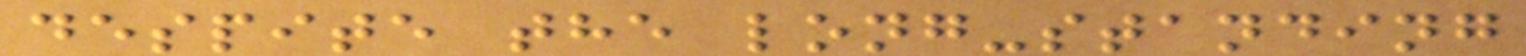despite the long-standing
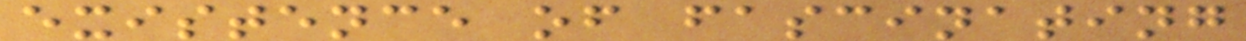existence of fascinating
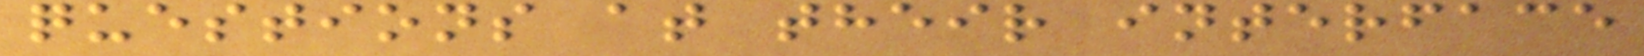questions at their interface
